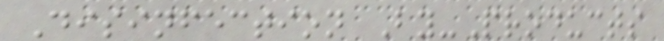Disinfection By-Products
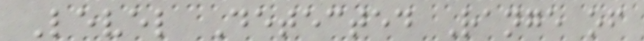Level Detected Range of
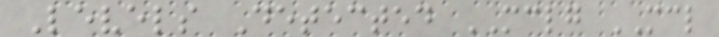Levels Detected MCLG MCL
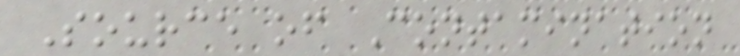Source of Contamination
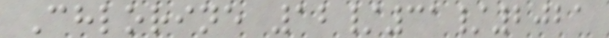Chlorine 12/31/2021
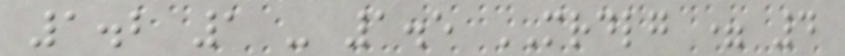1.2 1 - 1.5 MRDLG = 4
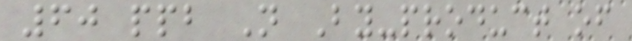60 ppb N By-product of
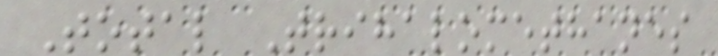Total Trihalomethanes
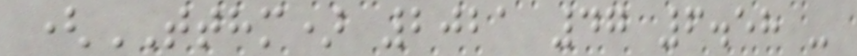(TTHM) 2021 47 6.58 -
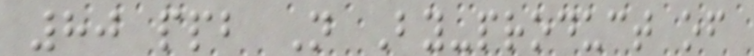80 ppb N By-product of
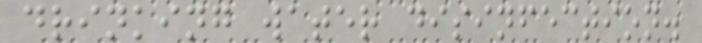drinking water disinfection.
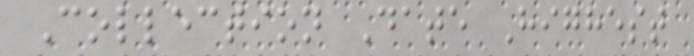Collection Date Highest
